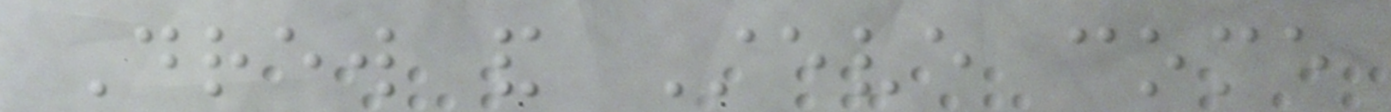Drew and Steve come
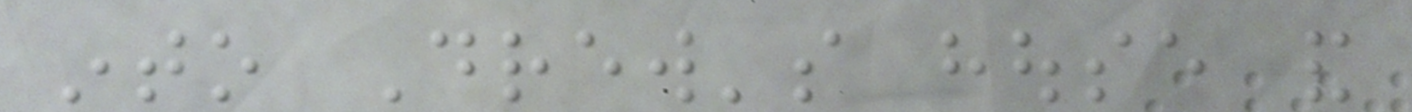into Drew's house and
